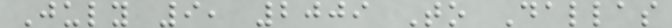July 9, 2009 To Dallas
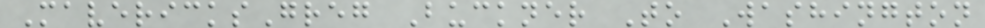MavericksGreg Buckner To Washington
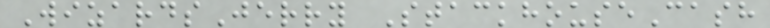WizardsJerry StackhouseCash
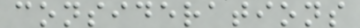considerations
